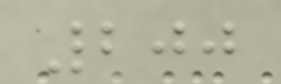200
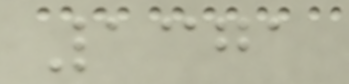1371
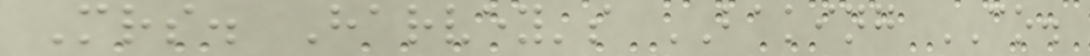Mrs. Harvey's BAKING CO.
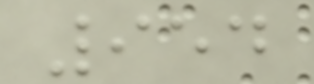954
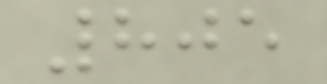805
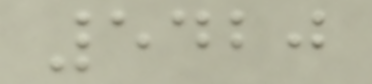5420
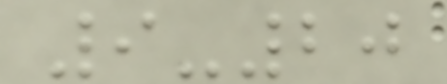9-20
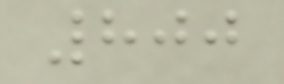800
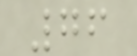76
